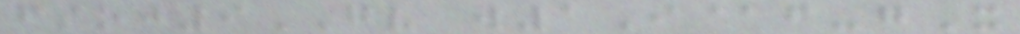fsoj9GV w1I@f-gX
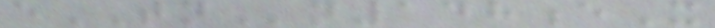eTNn148eX
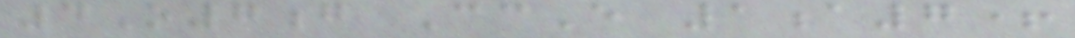4O7g CcE 1a7+
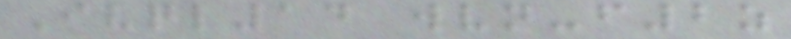Ivql14 wvn-f2z
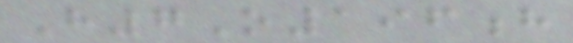H7O196h
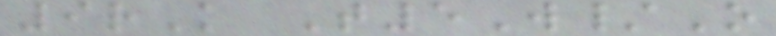9rK T5W/O
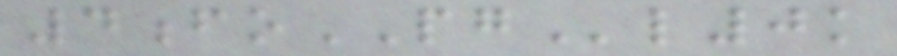4foPGl0k
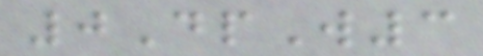0DpW3
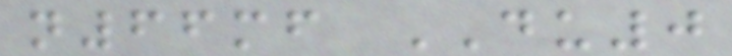n66mf DU0
